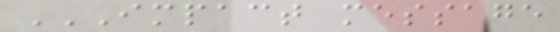IMPACT MESSAGE
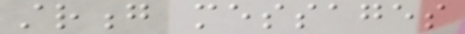strong messages
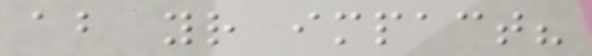about your impact?
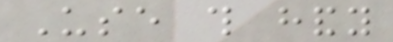Use this handy
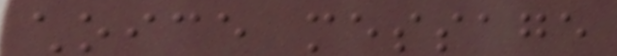choice message
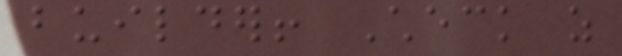builder! Check as
